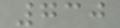730
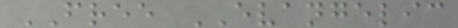FREE EVANGELIC
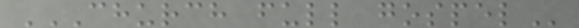CHURCH FULL GOSPEL
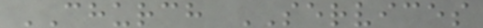CHURCH SERVICES
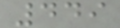449
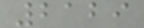2129
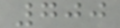700
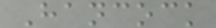Hancock
